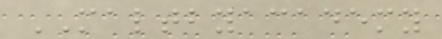MALTBYACADEMY
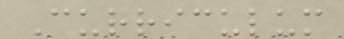Curriculum
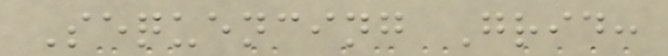Sequencing Grid:
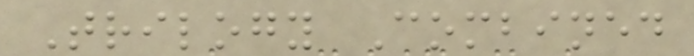Trilogy Combined
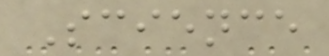Science
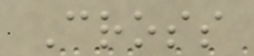Cross
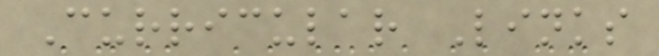Curricular Links
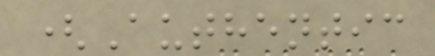(Authentic
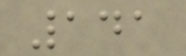141
